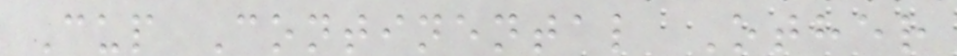Cup Continental Other
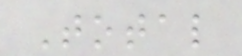Total
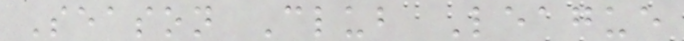Season Club League
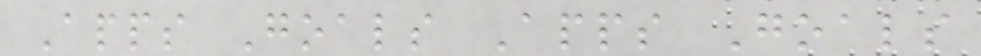Apps Goals Apps Goals
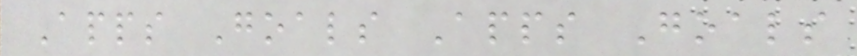Apps Goals Apps Goals
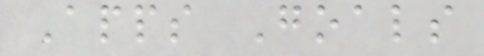Apps Goals
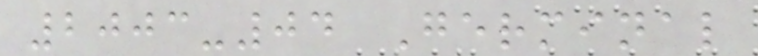2003-04 Germinal
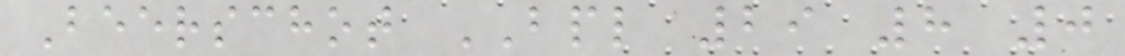Beerschot BPL 29 8 0
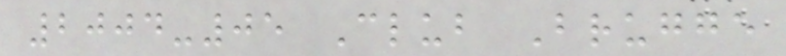2004-05 Club Brugge
